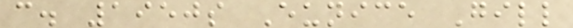c. 1950s Eunice Gill
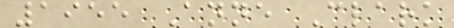1955 Anne Clark
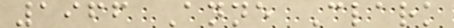1966 Anne Clark
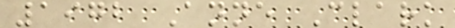1972 Anne Clark
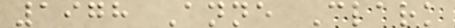1978 Anne Clark
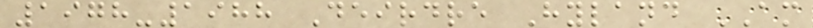1978-1988 Deirdre Hyland AM
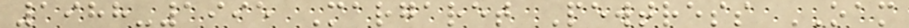1988-1995 Margaret Pewtress OAM
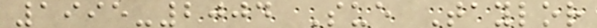1995-2004 Sue Taylor
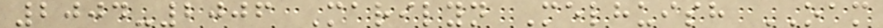2004-2006 Marilyn Melhuish OAM
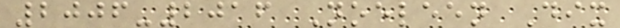2006-2016 Noeleen Dix
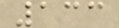133
